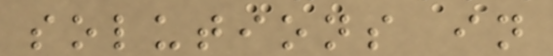solutions in
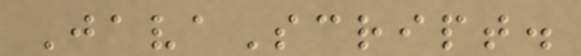JavaScript.
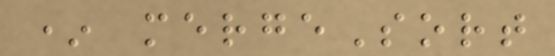* mergeSort
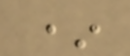*
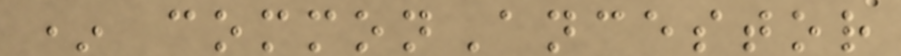* commonAncestor
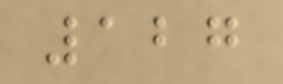127
